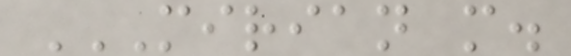MIRIAN M.
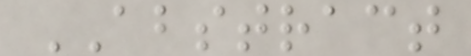ABSTRACT
